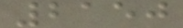2150
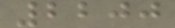2200
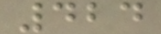424
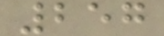257
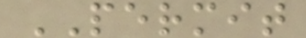PERMIT
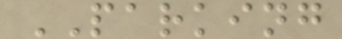PARKING
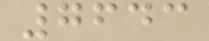7643
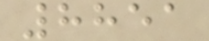8851
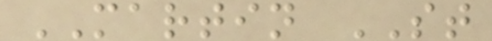MARTIN ST
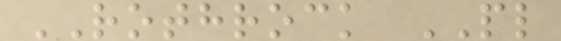ROTHROCK PL
